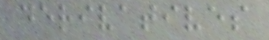derivatives
